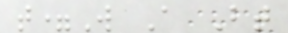t=W A Bt
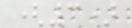(3)
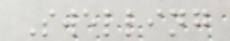Swelling
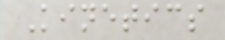Kinetics
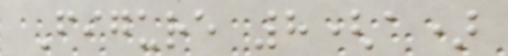Figure 8(a)
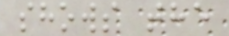shows the
